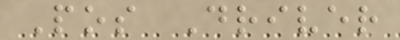Pos Driver
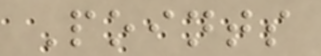Points
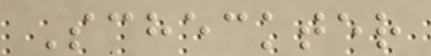Scheckter
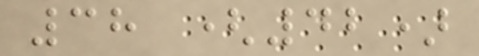38 (42)
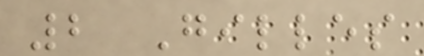2 Gilles
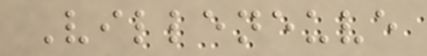Villeneuve
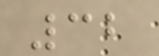32
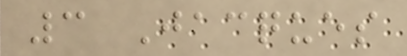3 Jacques
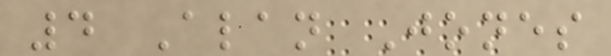4 Alan Jones
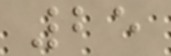25
